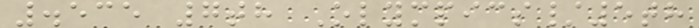.535 7th Olympics/5th
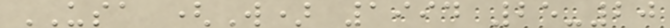USA (W) 1994 25-20
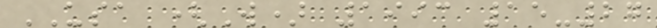USA (W) 1993 15-27
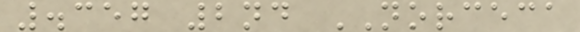.357 2nd NORCECA
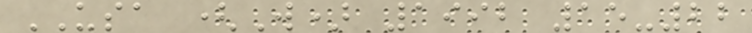USA (W) 1992 15-22
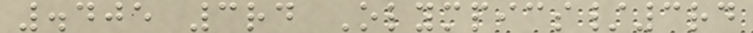.405 3rd Olympics/3rd
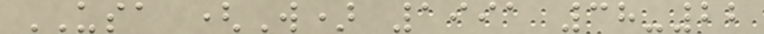USA (W) 1991 38-22
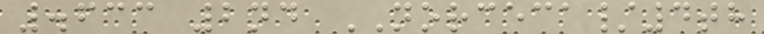.633 2nd NORCECA/4th
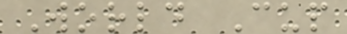World Cup
